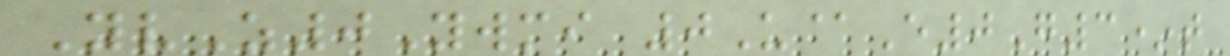YvZ0Ywmi 0U@E0G3*t
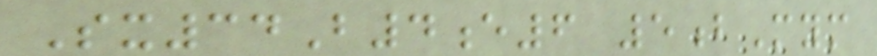Sx34B4e6 5bMym
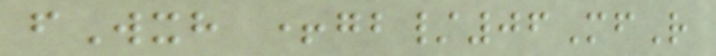fWxh +gb/06MfR
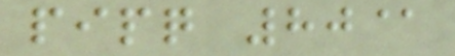pipq 80@
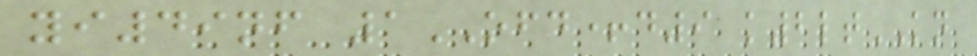yi49nf 1OFD+d9 k2ltKN
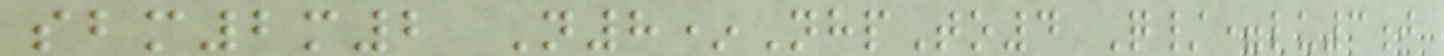sbm2m2 N8*NhpTo4 Q/=lu3j
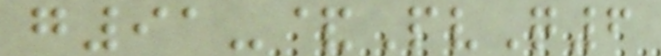g91-&PvQ6
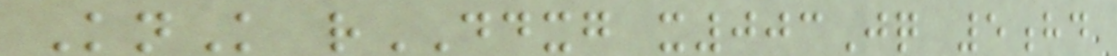KnK rDDXG x003Jq 5hd
